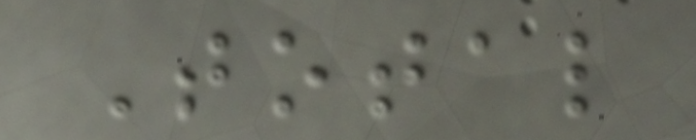Total
